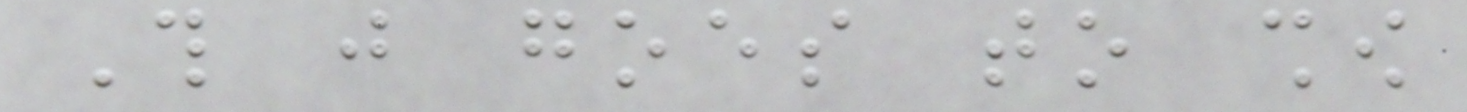This just goes to show
